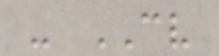- CV
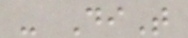- DiT
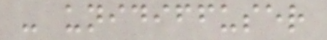- unidiffuser
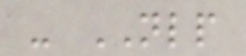- NLP
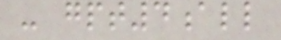- gpt4all
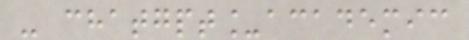- chatgpt_academic
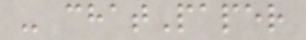- chatPaper
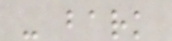- bark
